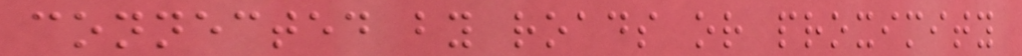connected by roads or proximity
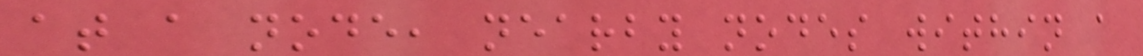at a node, nearby nodes within a
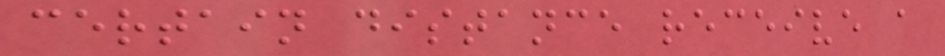certain distance receive a
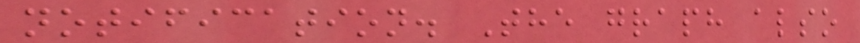notification. The graph also
